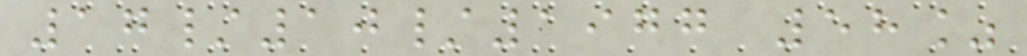17/10/1977 58%
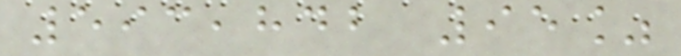593,842 95%
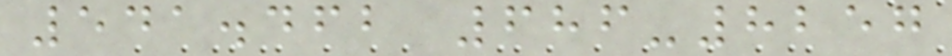541.462 686-8257
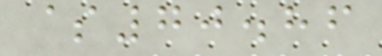$70.86
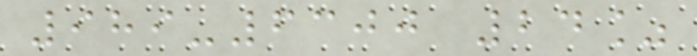989-6300 24%
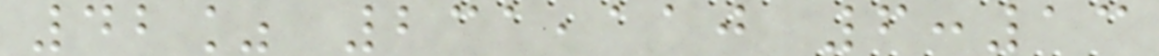42% 231,110 6:13
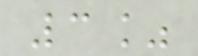3%
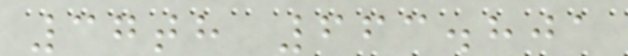37th 663.801
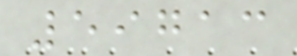59713
